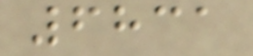6831
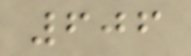606
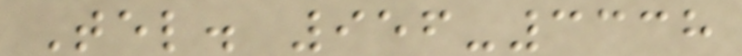Tel. 956-3338
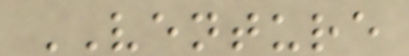VENTURE
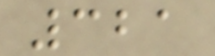321
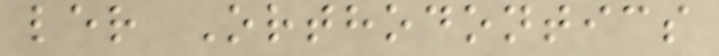ler Orthodontics
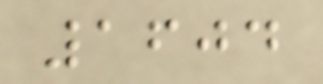1604
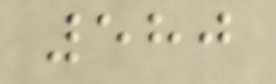580
